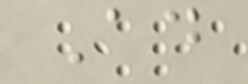Ad
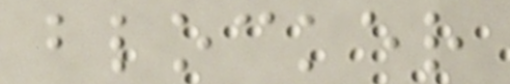blocker
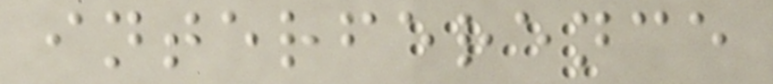interference
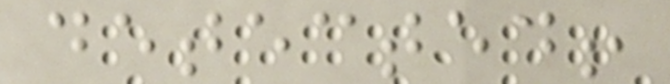detected!
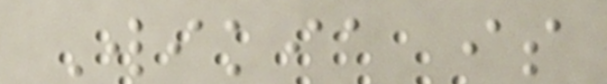Wikia is
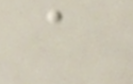a
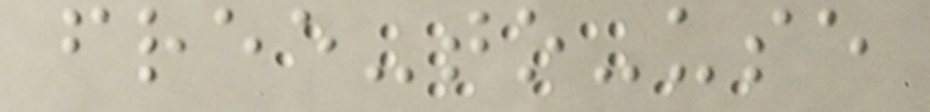free-to-use
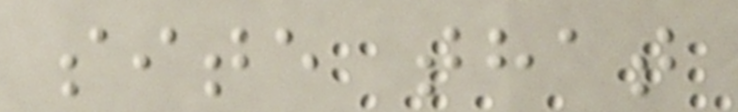site that
